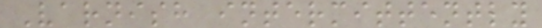Varnish intermittently
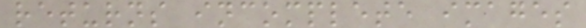returns incomplete images
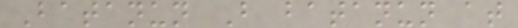Batanun B batanun at
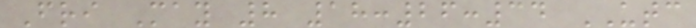Fri May 8 18:26:34 UTC
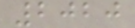2020
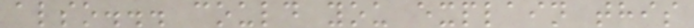also... could you explain this
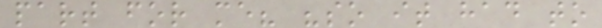part for me? "so it had to
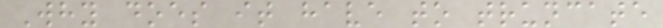Why does it have to truncate
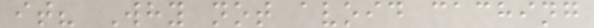it? Why not avoid caching
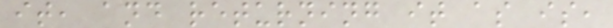it, and returning it as is,
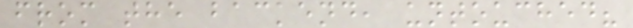from the backend, untouched?
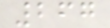267
